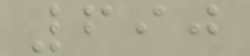690
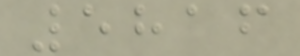5816
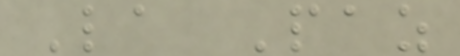La Paz
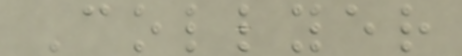Collyer
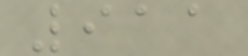911
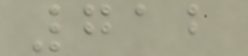712
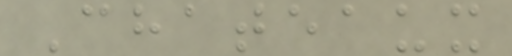Chateaux
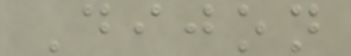Dijon
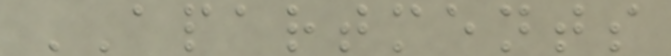APARTMENTS
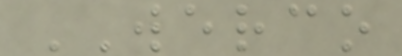WERCO
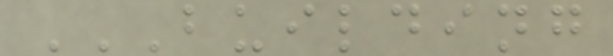BUILDING
